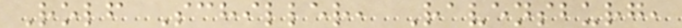Rolf Schiller, Ravensburg,
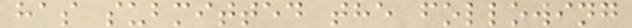has submitted the following
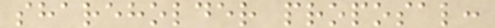shareholder proposal:
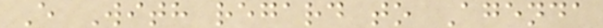E With regard to Agenda
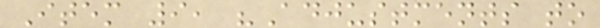Item 9, "Adjustments to
